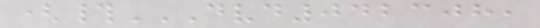(#DVD042308,
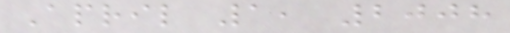April 1, 2008
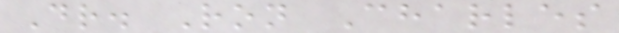Dr. Ron Charles
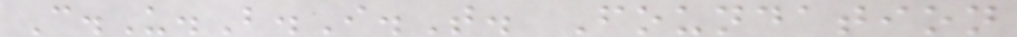C.U.B.I.T. Foundation
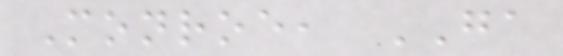Monroe, GA
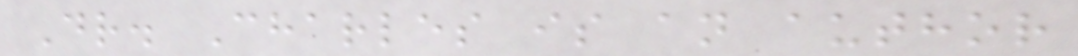Dr. Charles is an author
